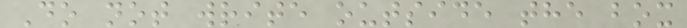Do not write outside the box
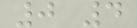0 4
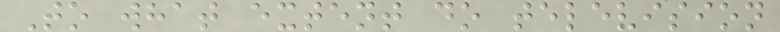To what extent do television
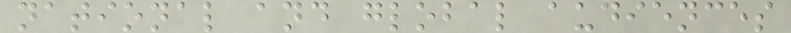national and global audiences
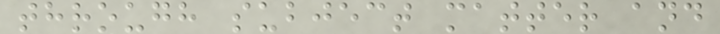through subject matter and
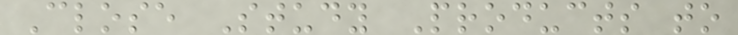Close Study Products to
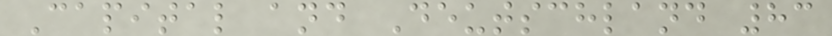Capital and Deutschland 83
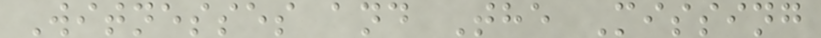Witnesses and The Missing
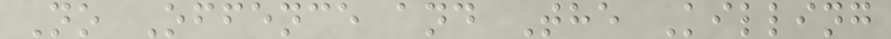No Offence and The Killing
